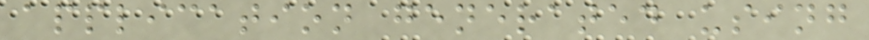application generated using
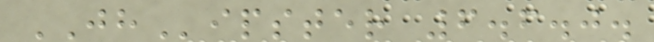JHipster 6.6.0.
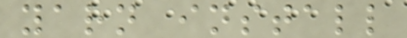yarn install
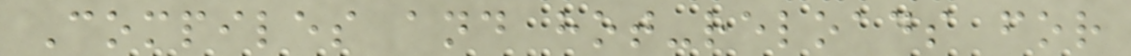Compiles and hot-reloads for
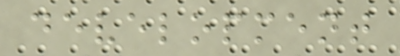development
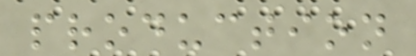production
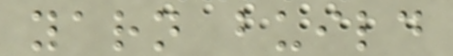yarn build
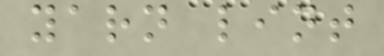yarn lint
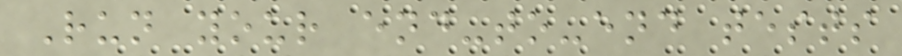Run your end-to-end tests
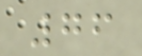76
